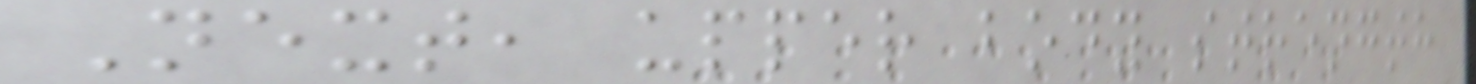Next, upper body strength
